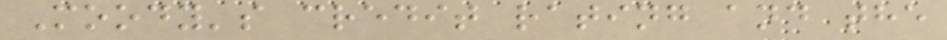Moody's credit rating and the
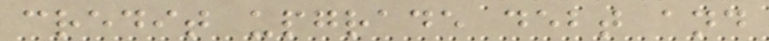credit upgrade debt and
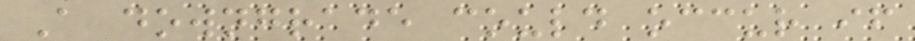A downgrade could occur if
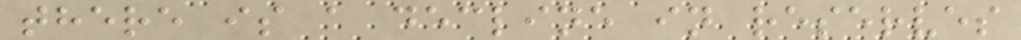there is a decline in reserves
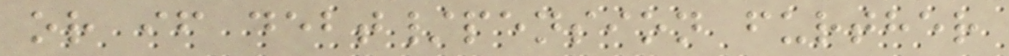or if debt/pension further
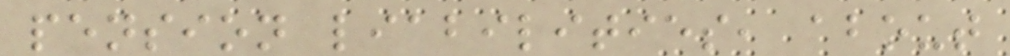pension liabilities, about
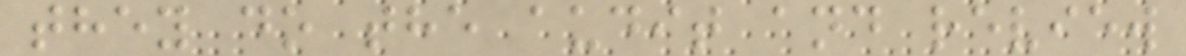they do the audit and review
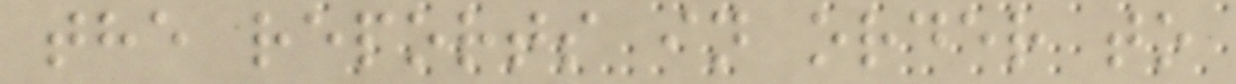the reports in order to
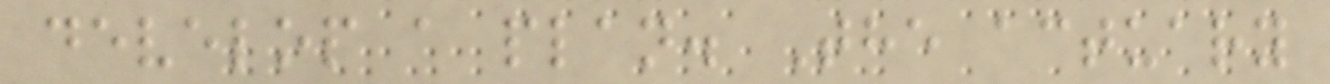develop a plan. The actuary
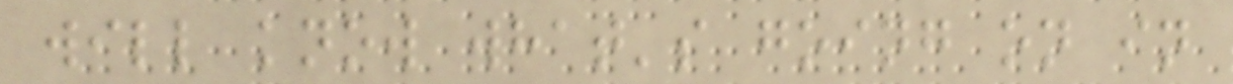will know what's going on in
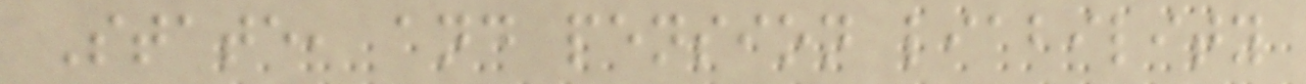State, and pension liability
